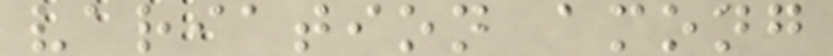variation among
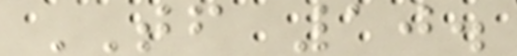TF 10.
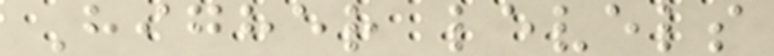Higher levels
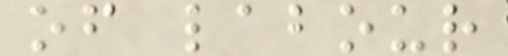of labour
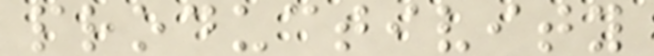productivity
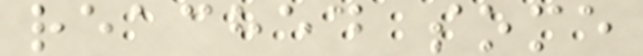reached some
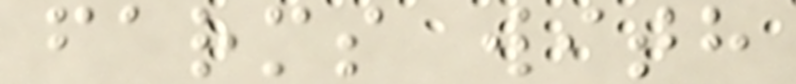farms with
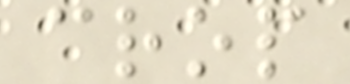crop
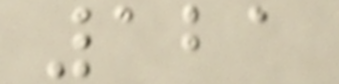121
